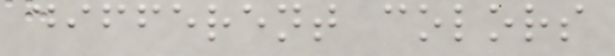different colors
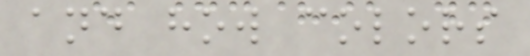and how colors
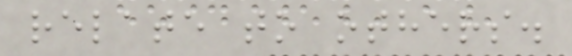relate to others.
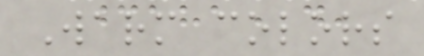Warm colors
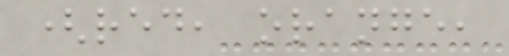(red, orange,
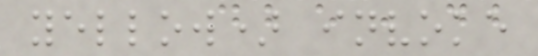yellow) invoke
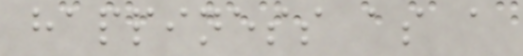happiness as a
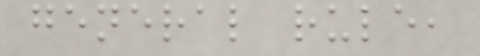general rule,
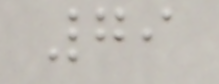79
